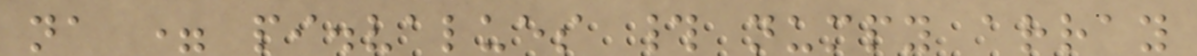na = pi.values # numpy array
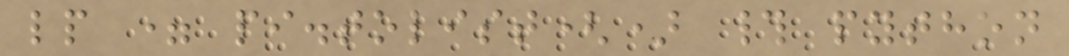lp = pi.tolist() # python
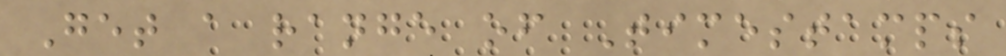Get a range of Timestamps
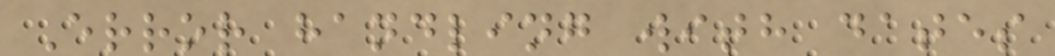Error handling with dates
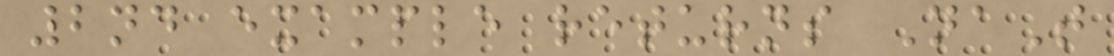2nd example returns NaT
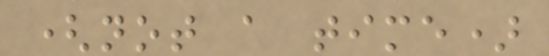(not a time)
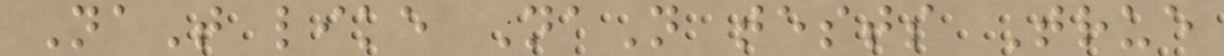NaT like NaN tests True
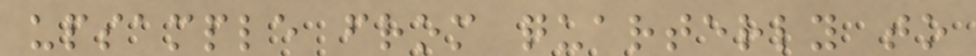upsample from quarterly to
